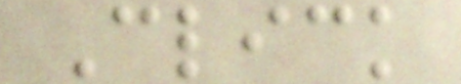Click
